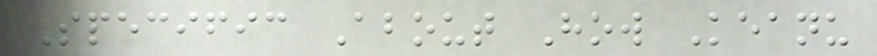Specific About How Keanu
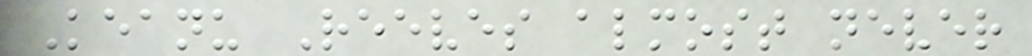Keanu Reeves almost never
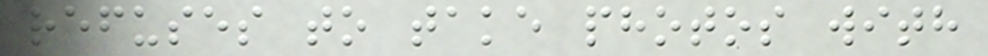refuses to take photos with
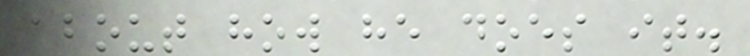about how he does it.
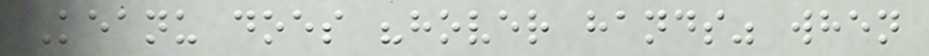Keanu does "hover hands" when
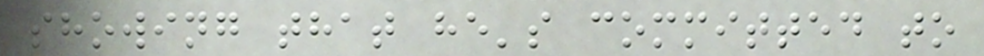showing that he's committed to
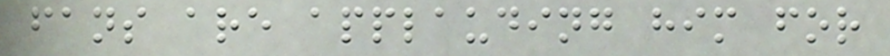fans are applauding him for
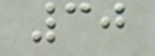30
